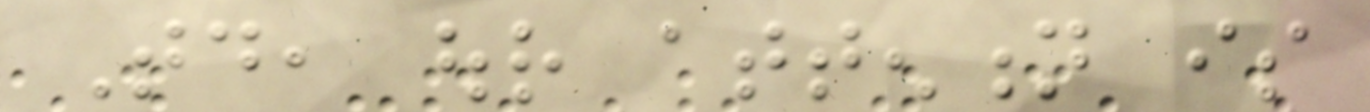Today, our attention is
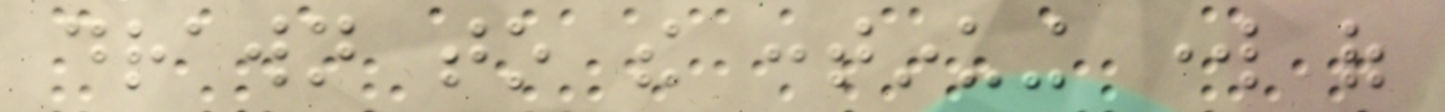drawn to the continuing work of
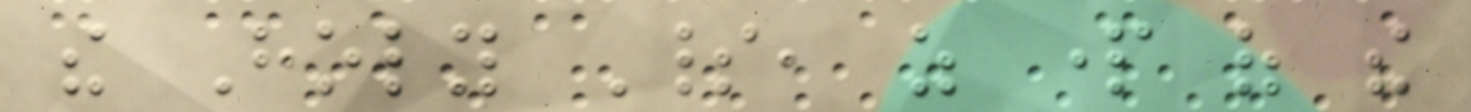the Holy Spirit, as part of the
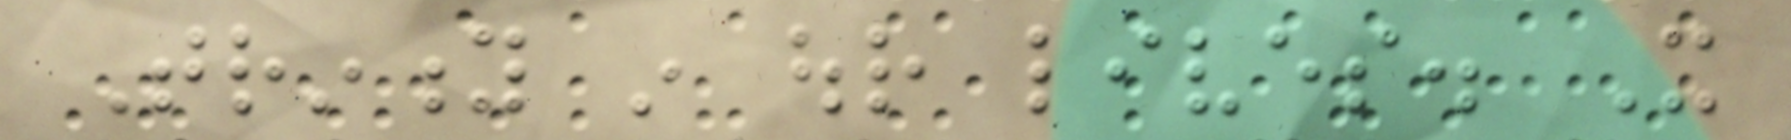Trinity in our lives. It
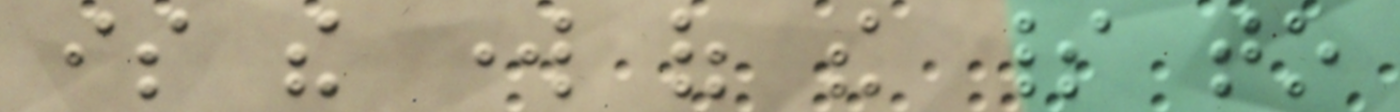is the work of the spirit to
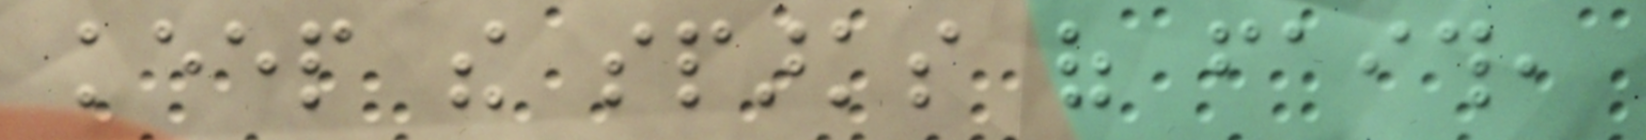keep the sparks of faith,
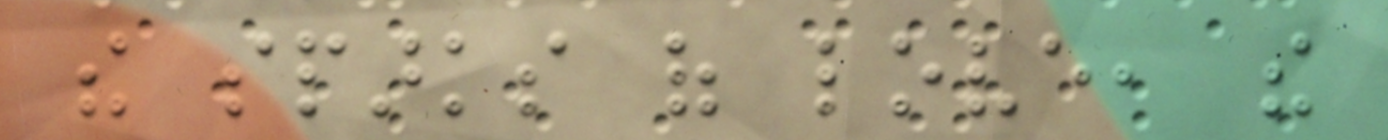the sparks of love, the
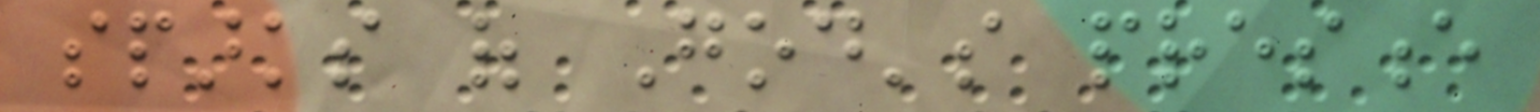sparks of God's presence
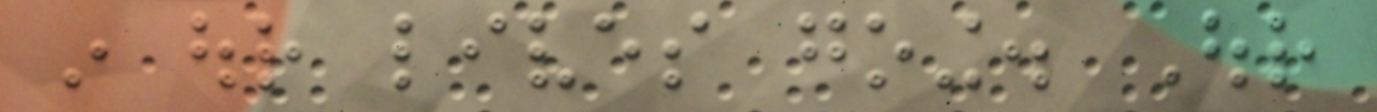in our lives going. Our
